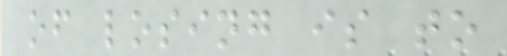of losing is to
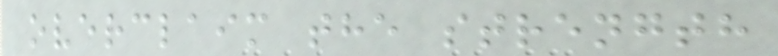overclaim the strength
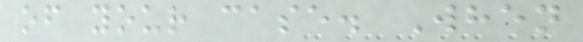of your case. When
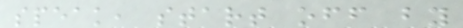speak, start off by
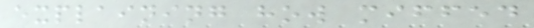explaining how miffed
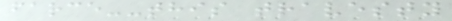farce--this travesty
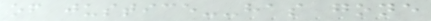of justice--has gone
